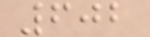602
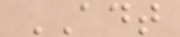ADT
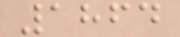1864
